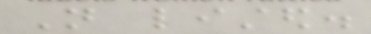Not listed.
